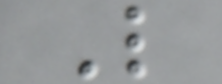L
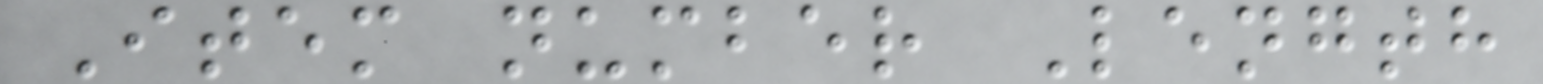Item number Length
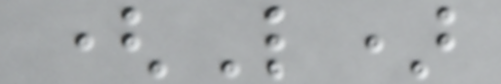(L)
